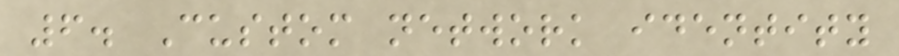6. Custom network identity
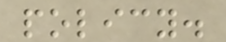policy.
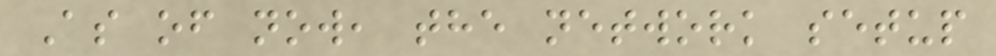As of now, the network setup
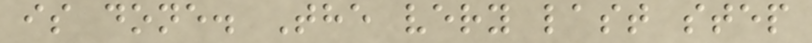is done. The very last step
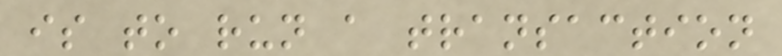is to run a transaction
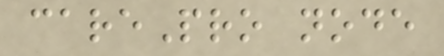carePro node
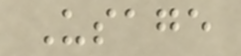Usage
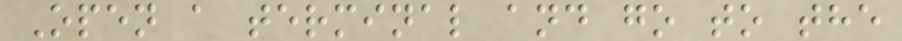Open a terminal and go to the
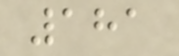181
